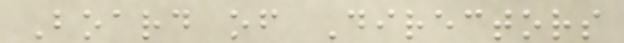Board of Directors
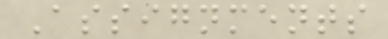Assignments
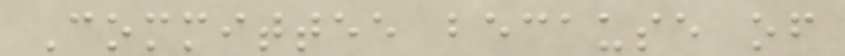Committee because of
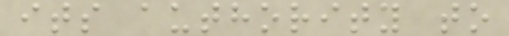its authority to
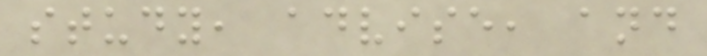study, advise, and
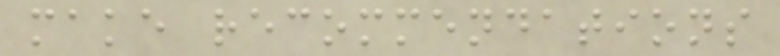make recommendations
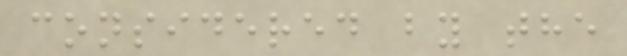considered by the
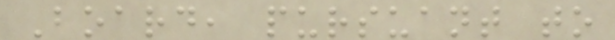Board, pursuant to
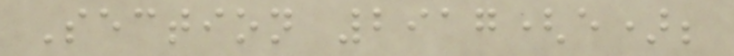Section 2917(e);
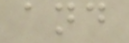and
